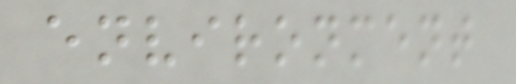environment
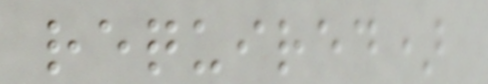required)
